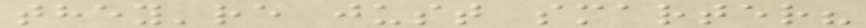they're just smarter?
